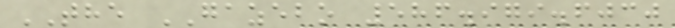THE GAZEBO 586.979.6030
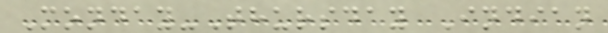Monday-Thursday Indian
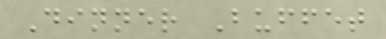Dinner Buffet
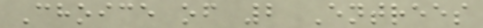Choice of 2 Entrees
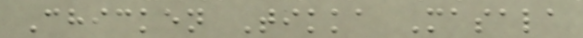Chicken Tikka Masala
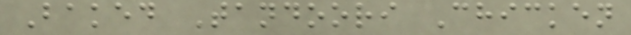Baked Tandoori Chicken
